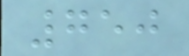750
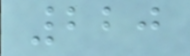220
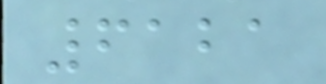6121
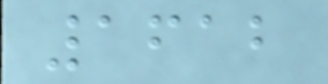1612
